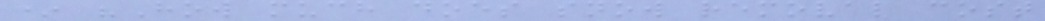* "How much does snow removal cost
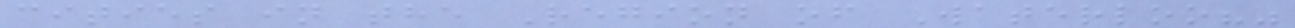cities in the Region of Waterloo?"
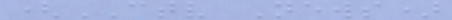(CTV News)
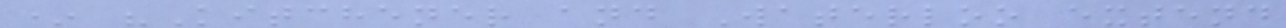* "Kitchener and Waterloo extend
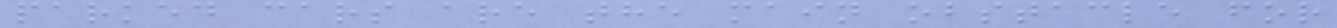parked cars are the main obstacle for
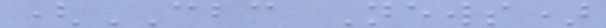(CBC News)
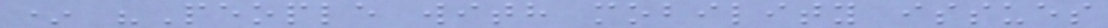* "People with mobility issues
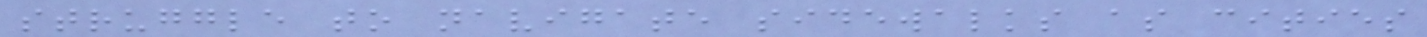struggle to navigate sidewalks as cities
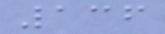136
